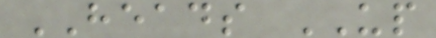HEADS UP
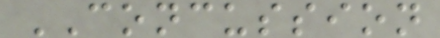CONCUSSION
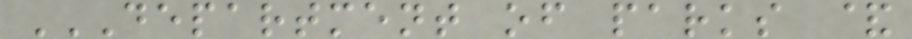DEPARTMENT OF PARKS &
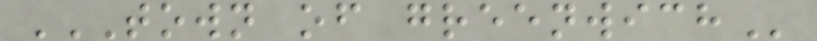TOWN OF GREENWICH
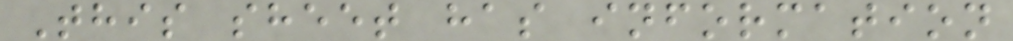This sheet has information
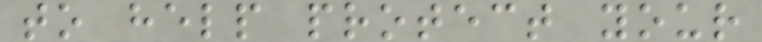to help protect your
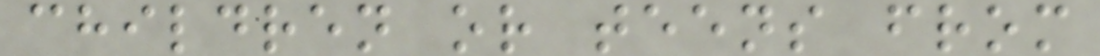children or teens from
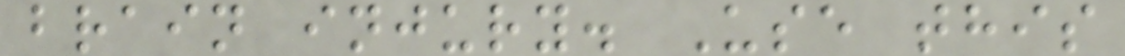brain injury. Use this
